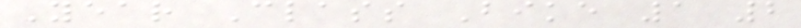Year Class Bike 1 2
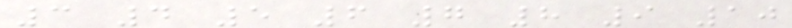3 4 5 6 7 8 9 10
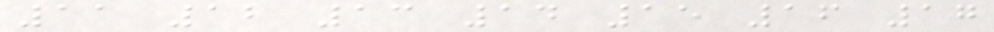11 12 13 14 15 16 17
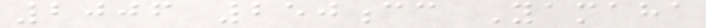2006 250cc Yamaha
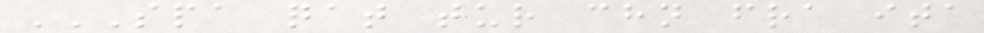SPA QAT TUR CHN FRA ITA
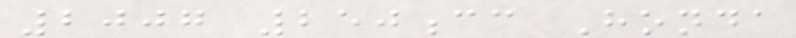2007 250cc Honda
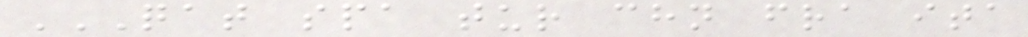QAT SPA TUR CHN FRA ITA
